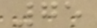75
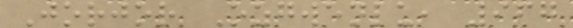Jorjor Ozgwenlu, 967
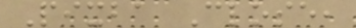Pixba Close,
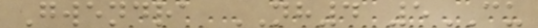Gwendra NH4 5CU
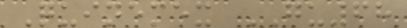Quinemex GU68
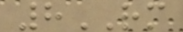8RM
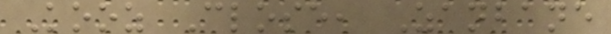Kooz Close, Zanbane
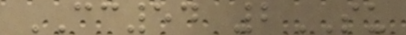CC54 2SU
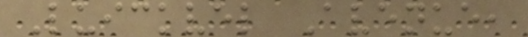Luickvel Avenue,
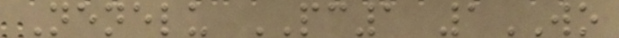Nenelu PC1 1WO
